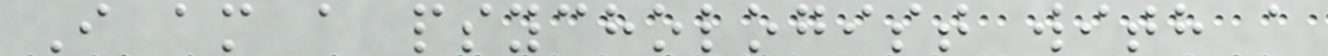I am a psychologist with a
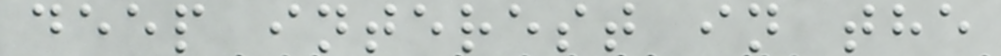deep interest in the
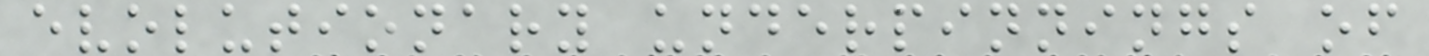evolutionary underpinnings of
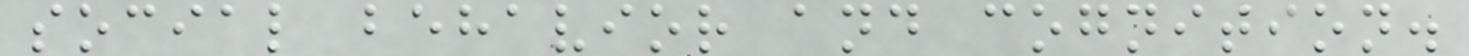social behavior and cognition.
